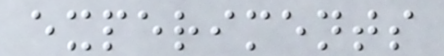experiments
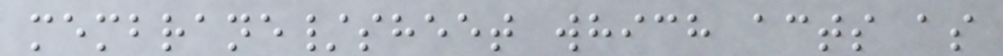membrane/sheet which acts as
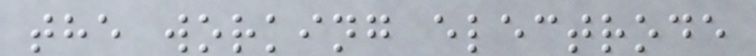the working electrode
